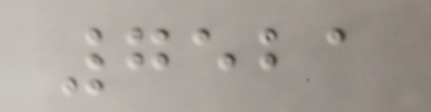7521
